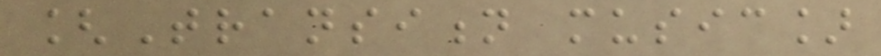[Transition music]
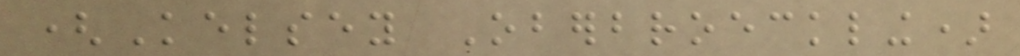(Kelsey Oberbroeckling)
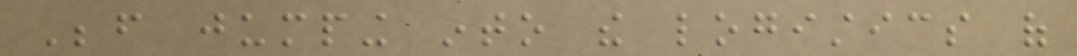Before jumping into the logistics of
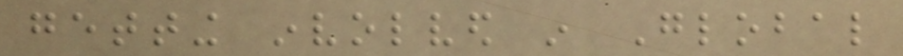getting involved in Global
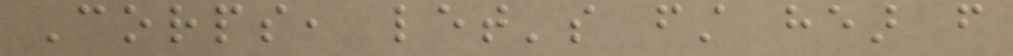Corps, let's first hear from
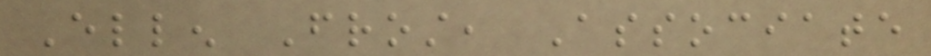Ellen Frost, Associate
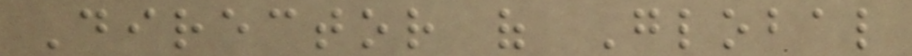Director of Global
